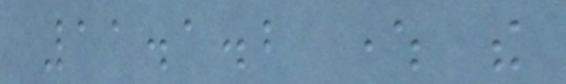11.1.2 where the
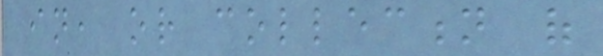in, or collection of
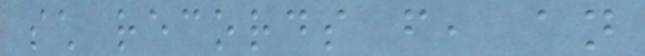such records from, an
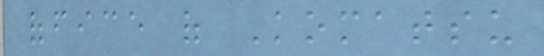office of Komatsu
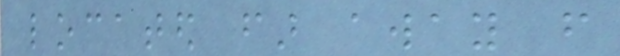located far away from
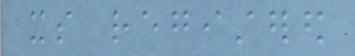its registered
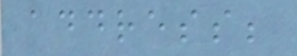address;
